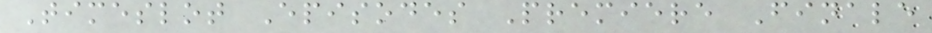Timeslot Episodes Premiere Finale
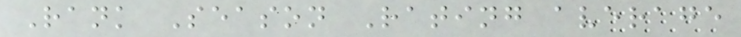Rank Season Rating average
